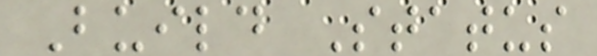Build Status
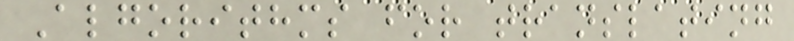Algorithms for translating
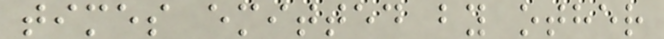times emitted by other
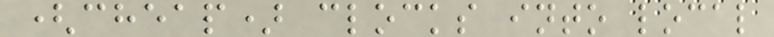(cheap) clocks into local
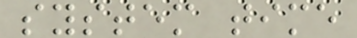system time
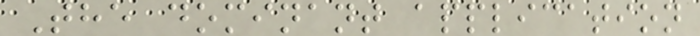The dominant application
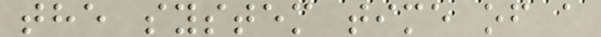the system time of a
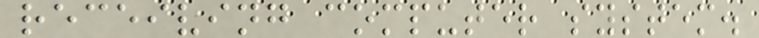receiving computer system.
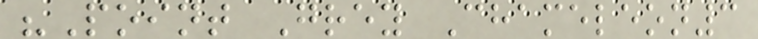"Point Grey Chameleon3
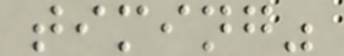timing"
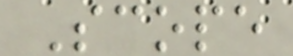Scope
